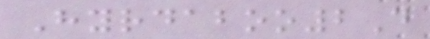Hyrdaboo2D
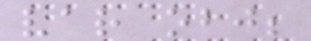var obj;
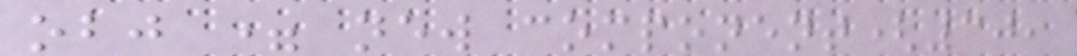obj = new component(30,
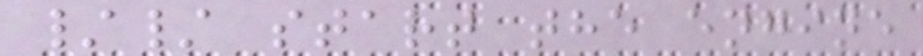// start the engine
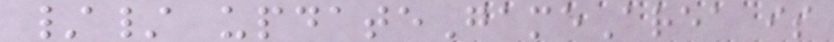// updateGameArea is
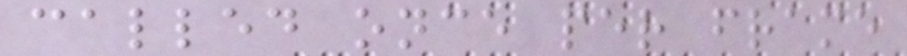called once per frame
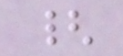{
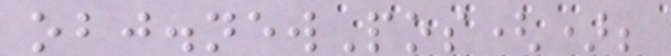obj.newPos();
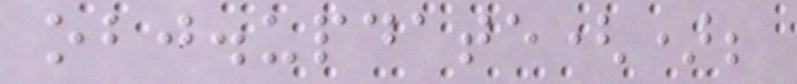obj.update();
